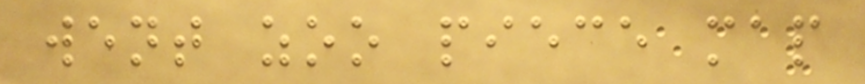went zoo piece map
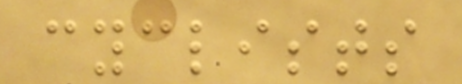cyclists
